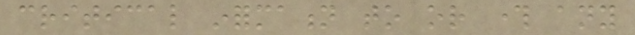critical information to or through any
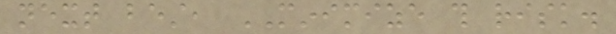next best, MINIMIZE this risk.
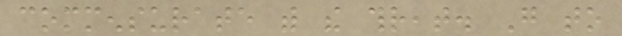commensurate with the threat. Go to
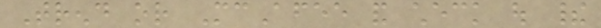Trend or McAfee and check out their
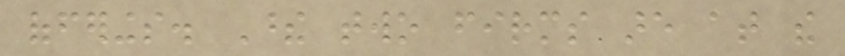offerings. These two firms are at the
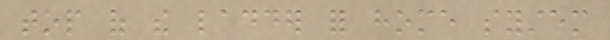top of the ladder for home system
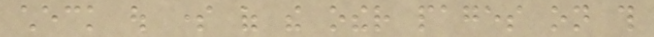check out some of the other pages on this
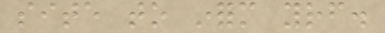site to inform yourself.
